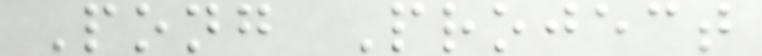Pong Project
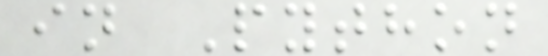in Python
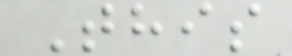This
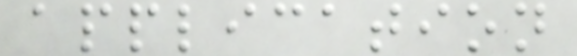application
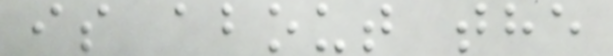is about the
